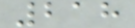218
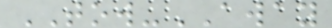TOW-AWAY
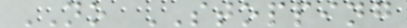NO STOPPING
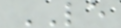LE
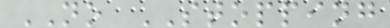NO STOPPING
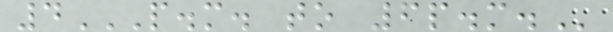4P.M. TO 6P.M.
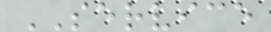SERVICE
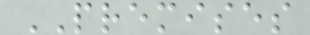PREMISES
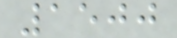1500
